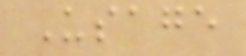Usage
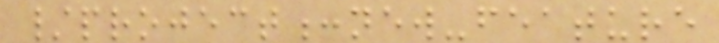/project:new-feature
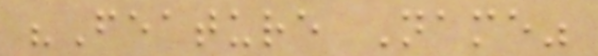"Feature Name"
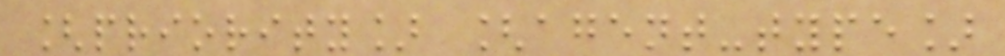[priority] [agent-type]
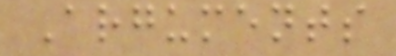Arguments
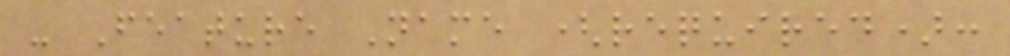- Feature Name (required):
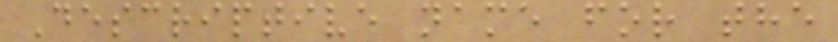Descriptive name for the
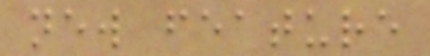new feature
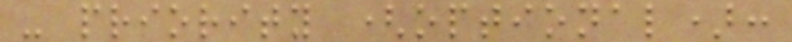- priority (optional):
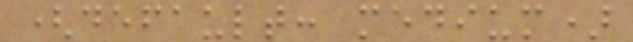(default: medium)
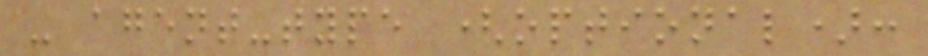- agent-type (optional):
